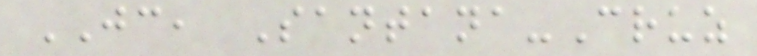JC, Santana-Cruz
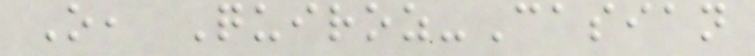O, Quiroz-Casian
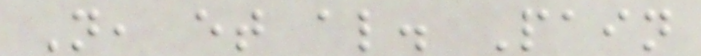N, et al. Pain
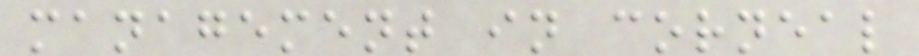management in corneal
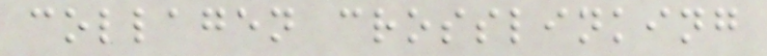collagen crosslinking
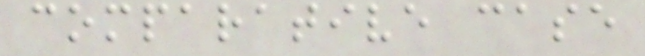comparative case
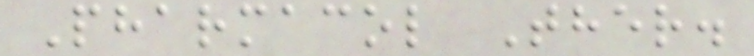Pharmacol Ther.
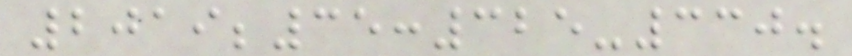2019;35:325-330.
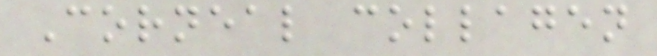Corneal collagen
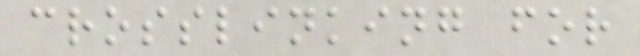crosslinking for
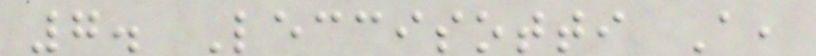7. Leccisotti A,
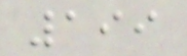199
